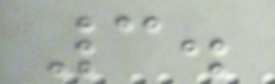3.
